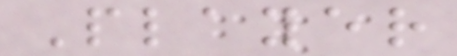Player
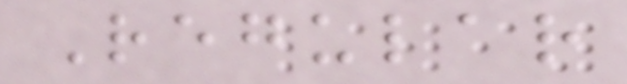Regular
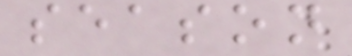season
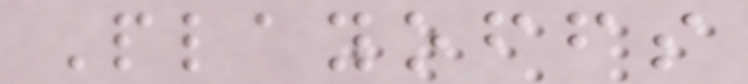Playoffs
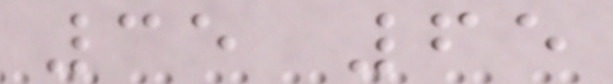35 65
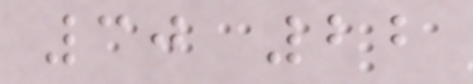30 22
